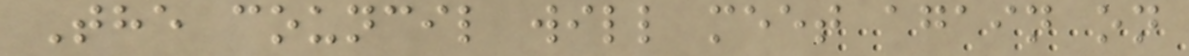The council will meet again on
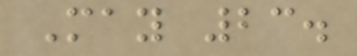May 23.
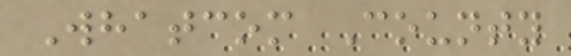Whatcom County
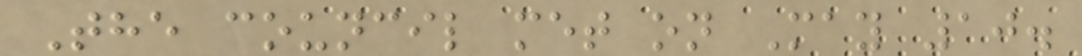The council met on May 10.
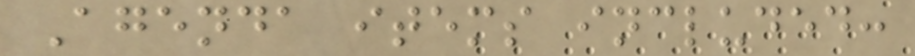Agenda items included:
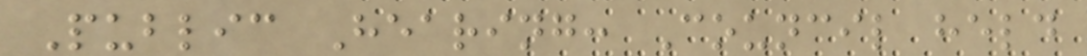Public Hearing: Council held
